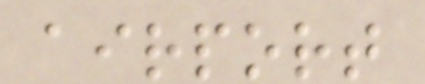airport
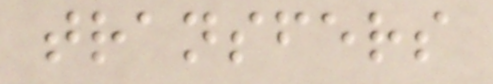transfers
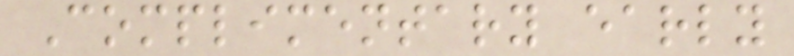Complimentary early
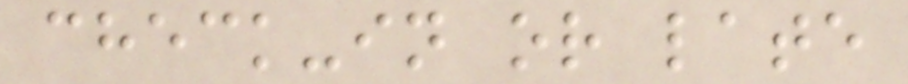check-in or late
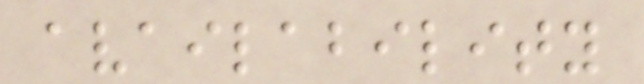availability
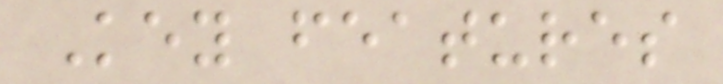Key features
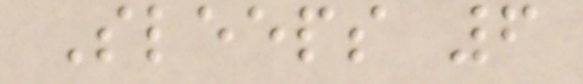Sleeps 6
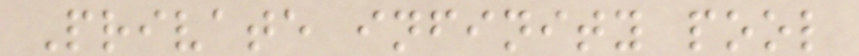Private infinity pool
